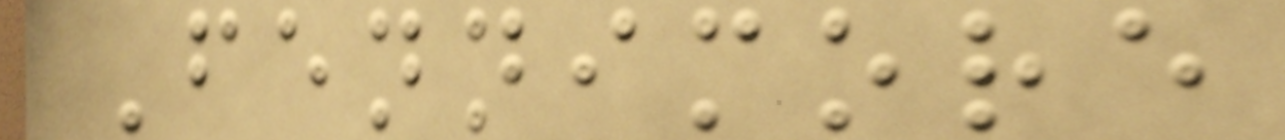Fennimore
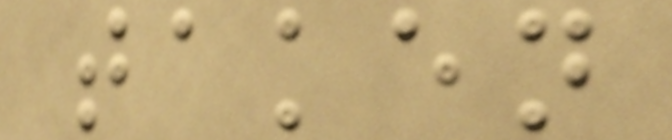taken
